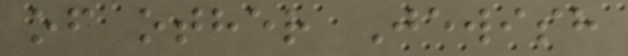of other Jewish
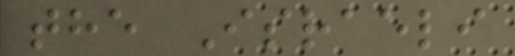the Israeli
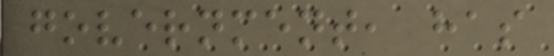government, has
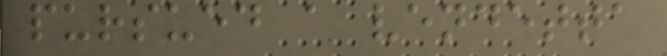pursued a vendetta
